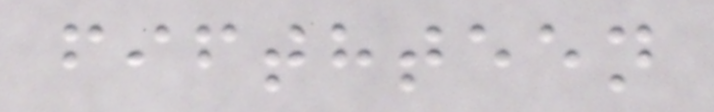fifthteen
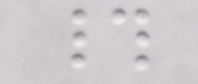#
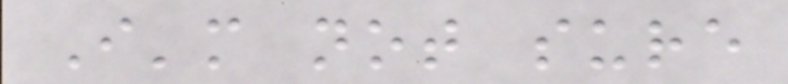I'm not sure
